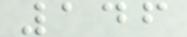146
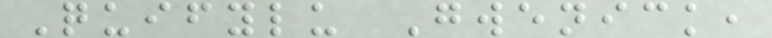Quifylu Gwenick,
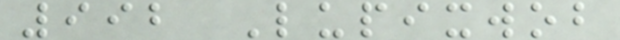992 Lupixwob
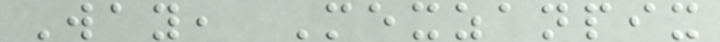Way, Mexzanpix
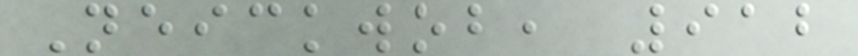Neickwob, 912
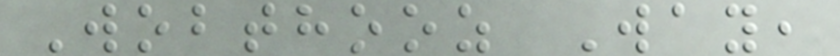Wobthooz Way,
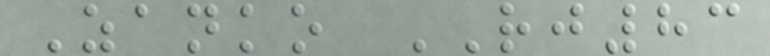Zanko RJ83
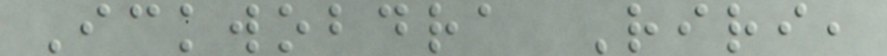Ickwobdra Riri,
